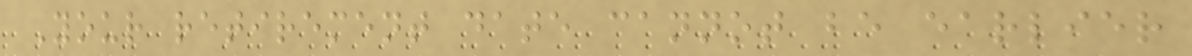Your retirement date cannot be earlier
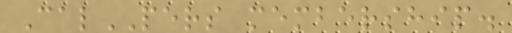CalPERS membership.
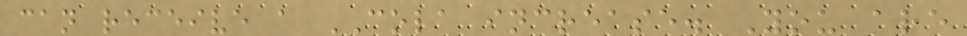can receive a COLA increase. You are
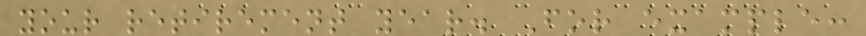your retirement year. For example:
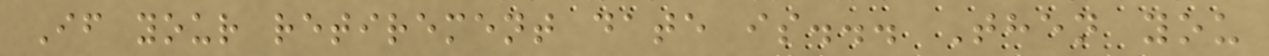If your retirement date is... Then you
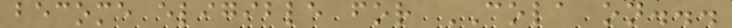become eligible for COLA on...
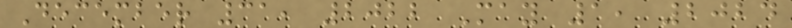December 31, 2022 May 1, 2024
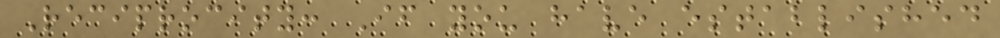Reciprocity: If you have established
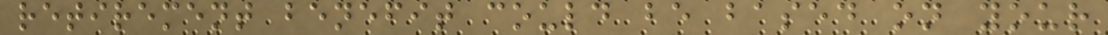retirement benefit could be based on your
